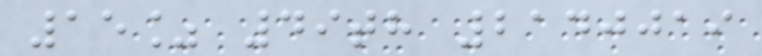15% 49th 2140019
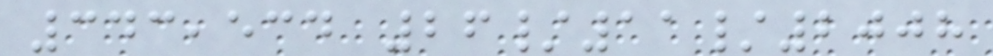343,534 26/11/2008
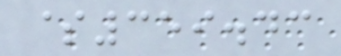$359.43
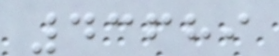43689
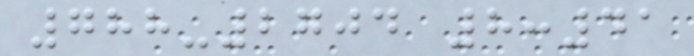788-2704 8:41
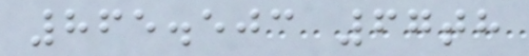865.503 67th
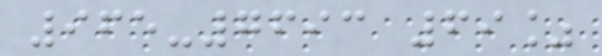965-7693 69%
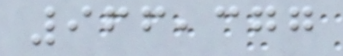966,377
